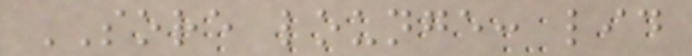SORE lounge: lid
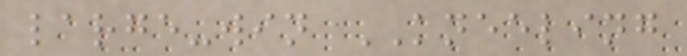large-win KNEELING
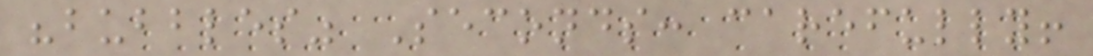"bubbles" Seconds: carefully!
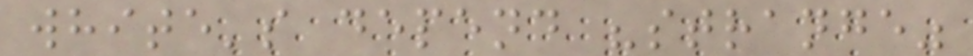white's depend "strange"
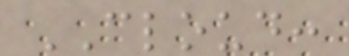CLOUD:
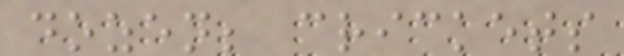dozen; crickets
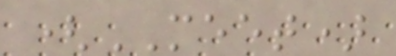(MEET)
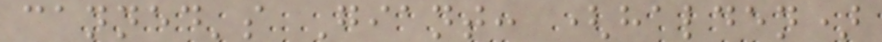canned's Giant: (halden)
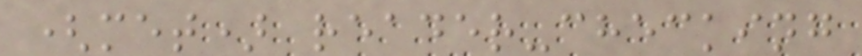(met) reader-checking
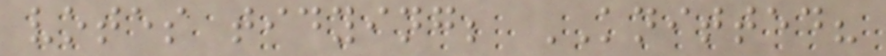votes tidying; KNITTED?
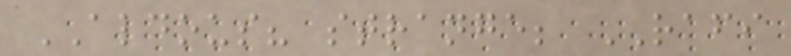ALDOUS? strange; RAFI
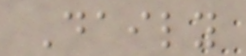Daily
